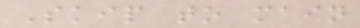Skip to main
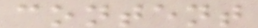content
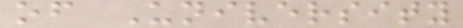of University
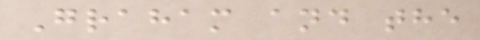Graham and the
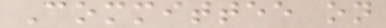Committee on
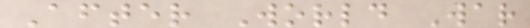After World War
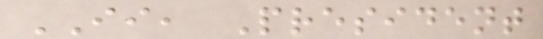II, President
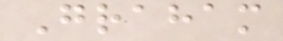Graham
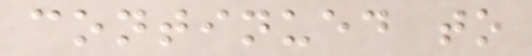continued to
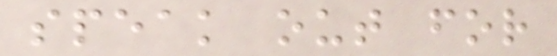speak out for
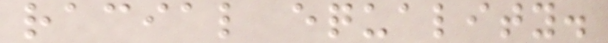racial equality.
